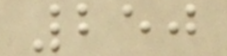250
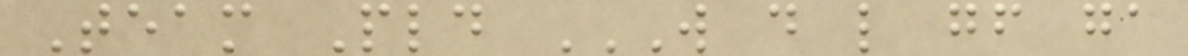Team Pld W D L GF GA
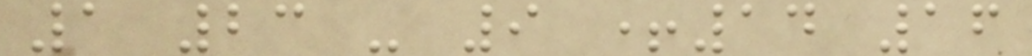1 23 - 9 +14 16
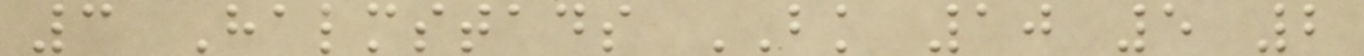3 Halmstads BK 10 5 2
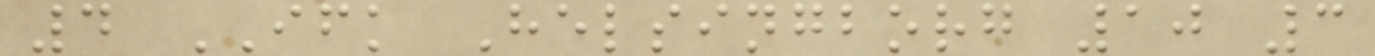4 IFK Helsingborg 10 3
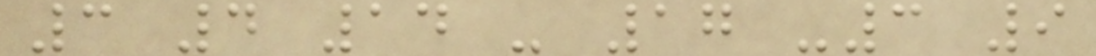3 4 14 - 17 -3 9
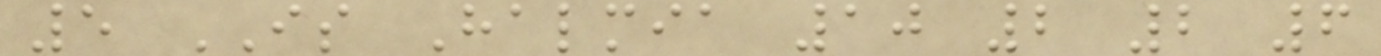5 IS Halmia 10 2 2 6
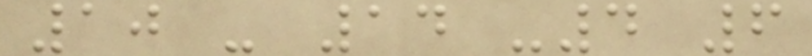10 - 14 -4 6
